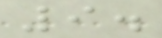9.
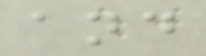and
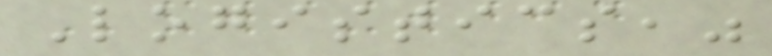Logistics,"
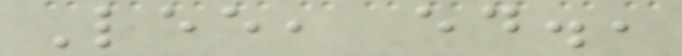Lee, ed.,
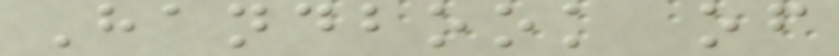Handbook of
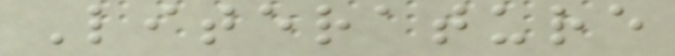Literature
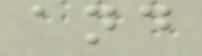and
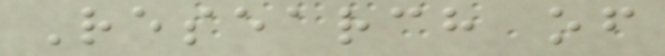Research of
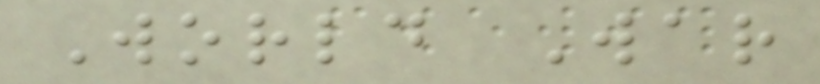World War
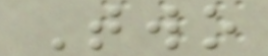Two
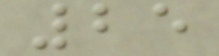25
